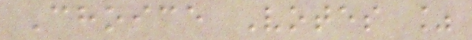Choice Votes %
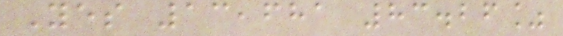Yes 13,681 83.26%
